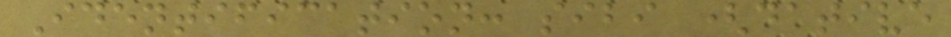Identification: sibi (dative
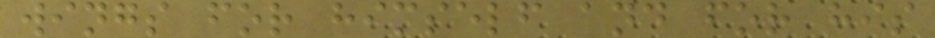wings for himself and for his
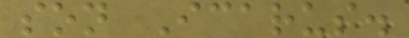son Icarus.
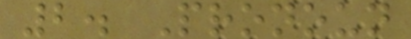2. Pronoun
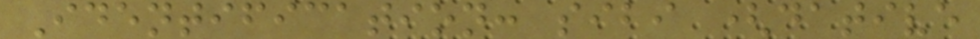Identification: sibi (dative
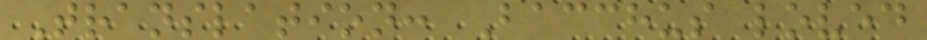Translation: Bacchus loved
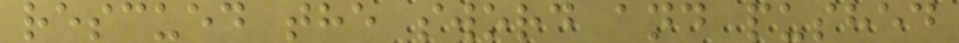rescued the sword and pushed
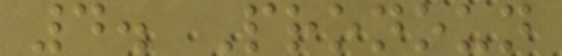4. Pronoun
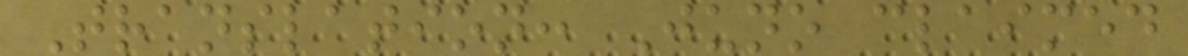Translation: Juno claimed
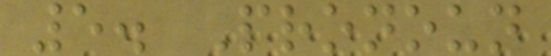5. Pronoun
